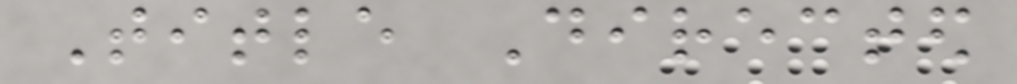Title Directed
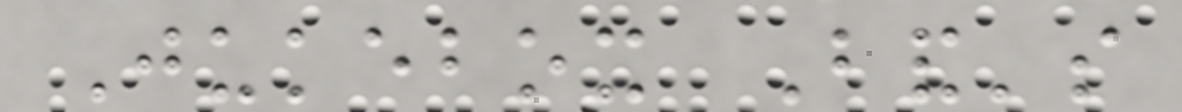Jukebox Band's
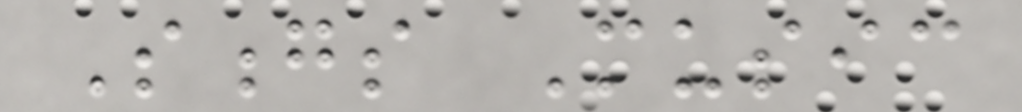Songs Music
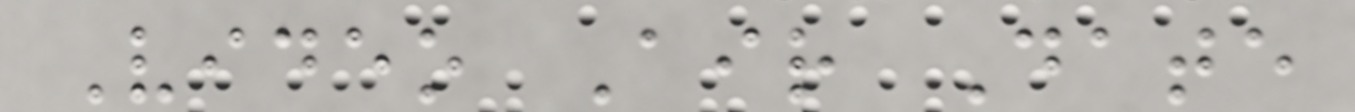Video Air Date
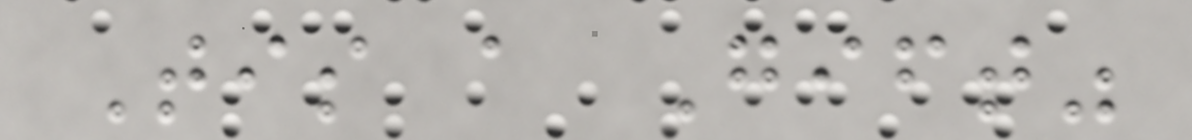Tis a Gift"
